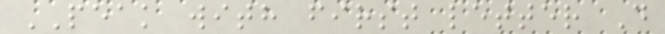PEAK with first letter D
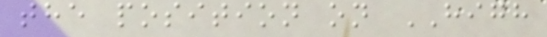the position on HIGH
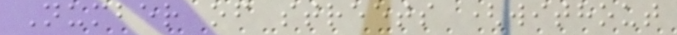Number of streets (without
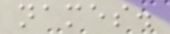names.
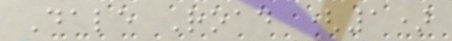Dale Road (1)
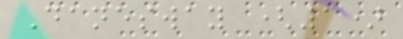Danesway (1)
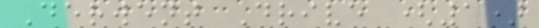Derwent Drive (1)
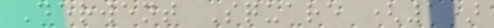Derwent Square (1)
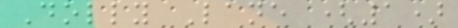Dolly Lane (1)
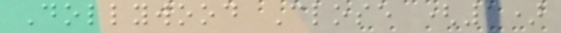Dollywood Close (1)
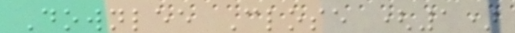Downlee Close (1)
